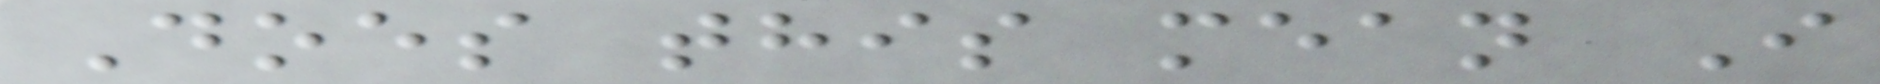Does this mean I
